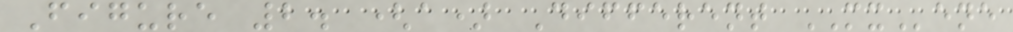Figure 2. (a) Different MXene
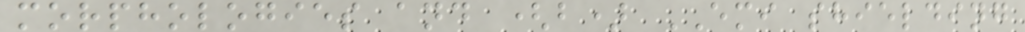morphologies and (b) EMI shielding
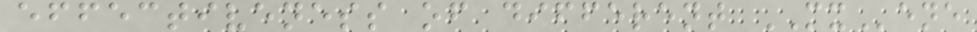effectiveness of different MXene
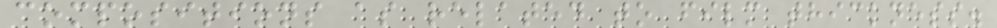compositions as related to film thickness.
